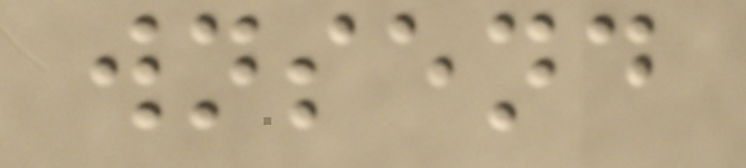wnsend
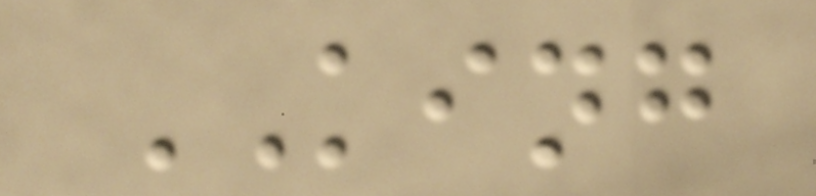KING
